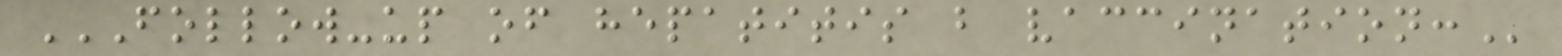FOLLOW-UP OF HEPATITIS B VACCINATION:
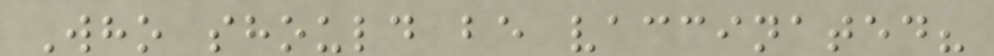Who should be vaccinated?
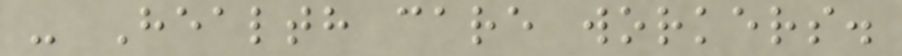- Health care workers.
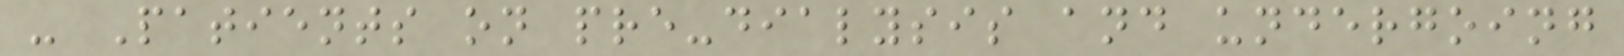- Patients on pre-dialysis and undergoing
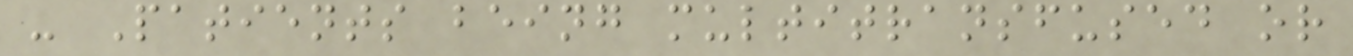- Patients being multitransfused or
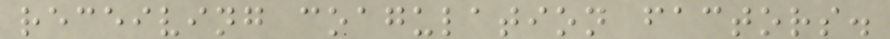receiving coagulation factors.
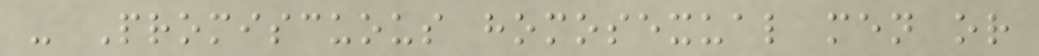- Promiscuous homosexual men or
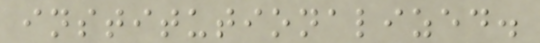institutionalized.
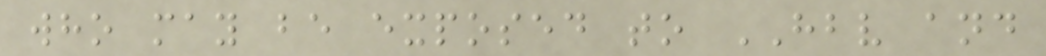who may be exposed to HBV and
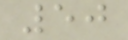50
